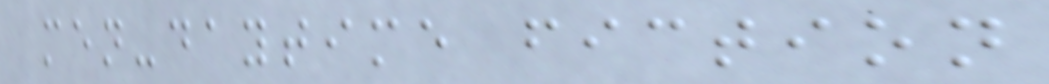men-daytime fiction
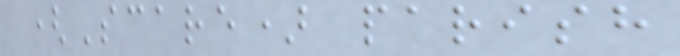(Scare) parish
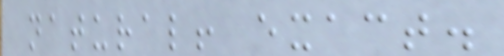natural! exact.
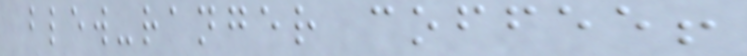blew-ranger coffee!
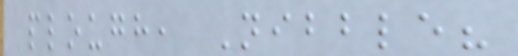plough, Nibble?
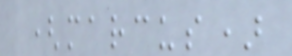(marcus)
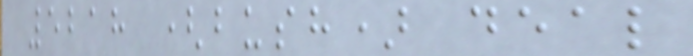5218 (bush) deal
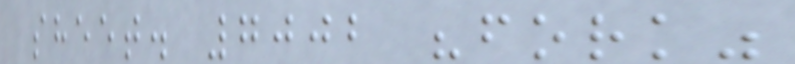sheet. 7002 "fork"
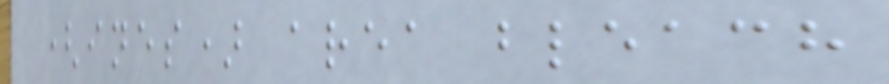(ines) area bleach
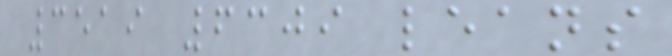3519 6309 leans
